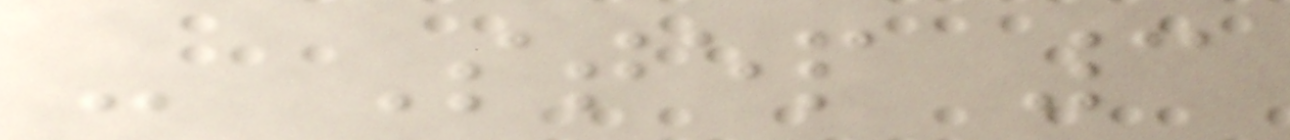- Step 3
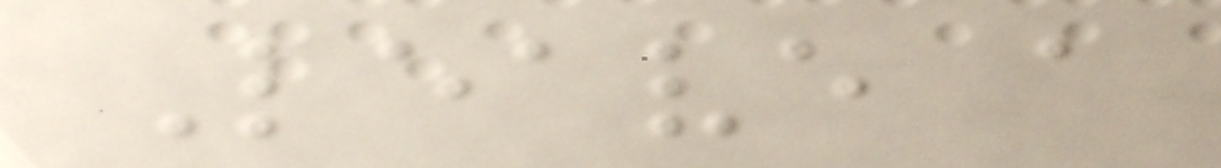Leave a
